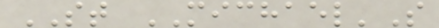ST MICHAEL'S
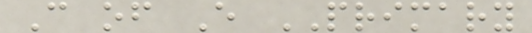C of E PRIMARY
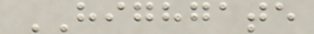HIGHGATE
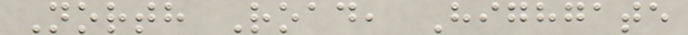North Road, Highgate
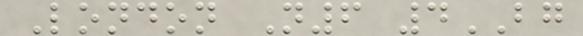London N6 4BG
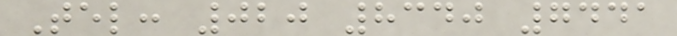Tel: 020 8340 7441
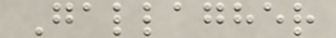Gallagher
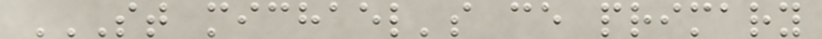ST MICHAEL'S CE PRIMARY
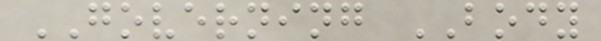GOVERNING BODY
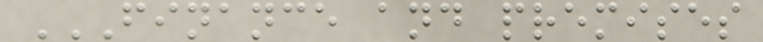FINANCE AND PREMISES
